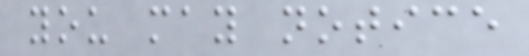you may notice
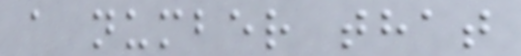a number that
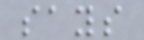says
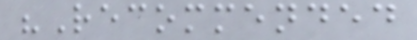"Recommended
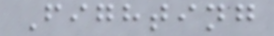Fighting
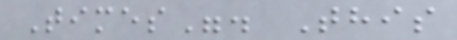Times". This
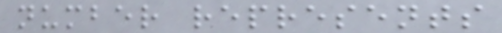number represents
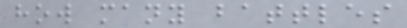how many battles
